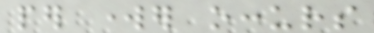per worker occurs
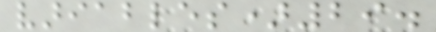variables)29.
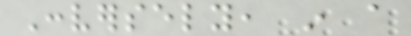Conversely, in a
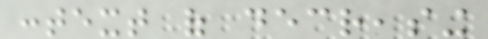context of decreasing
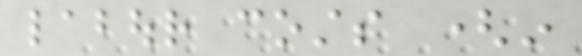labour costs (in
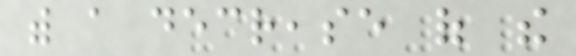with a decrease of the
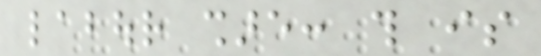labour share: this is
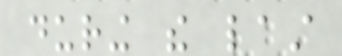during the last
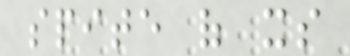spite of its
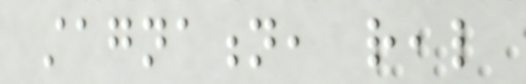stagnation, real
